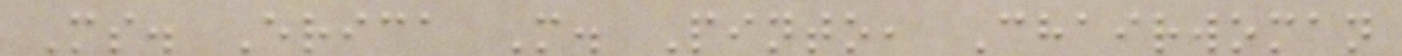Ms. Erica M. Pinto, Chairwoman
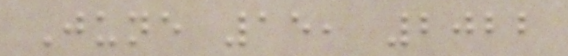June 15, 2022
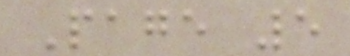Page 5
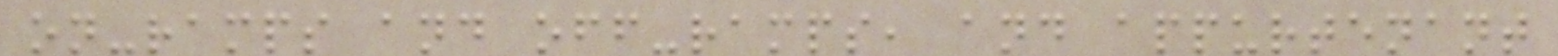on-ramps and off-ramps, and appurtenant
